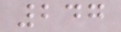247
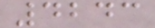4243
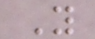Y
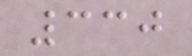330
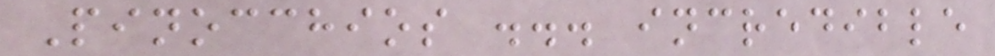Pinocchios ... incredible
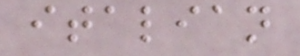italian
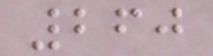260
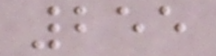255
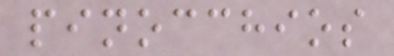pinocchios
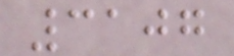3107
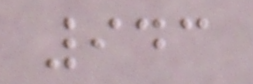943
